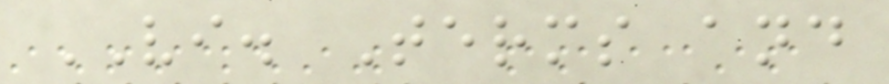VI. Terms and
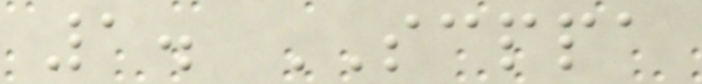1. SCPPA
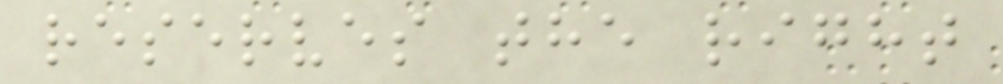reserves the right
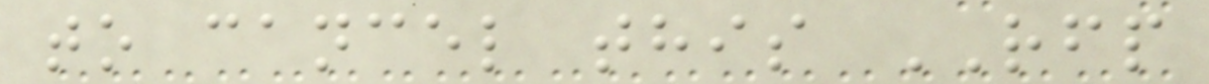to cancel this RFP
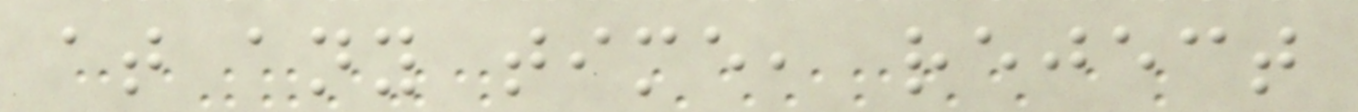at any time, reject
